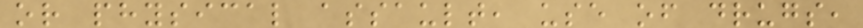or physical assault, use of drugs,
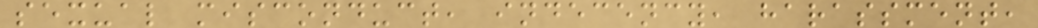sexual misconduct, indecency, harassment,
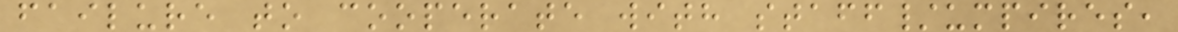failure to cooperate with staff/umpires,
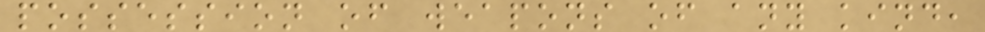possession of weapons of any kind,
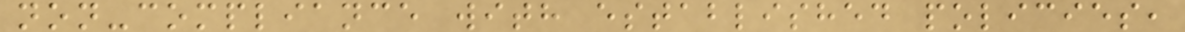non-compliance with established policies,
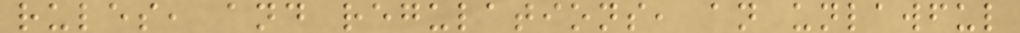rules, and regulations, an unlawful
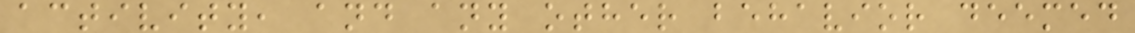activity, and any other behavior deemed
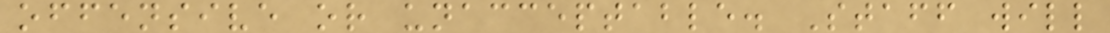offensive or unacceptable. Staff will
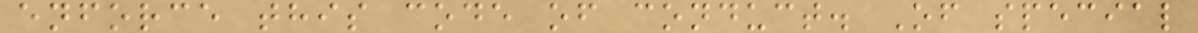enforce this code of conduct. Of special
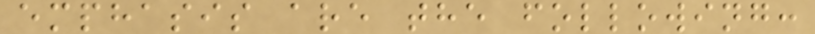emphasis are the following:
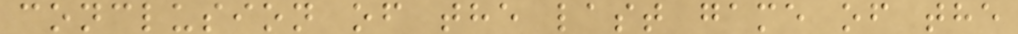conclusion of the last game of the
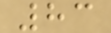83
